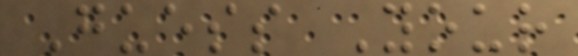Guess Your
